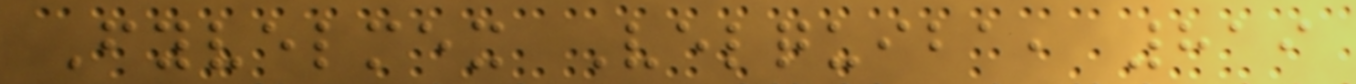Fyvelmex Velquiba, 819
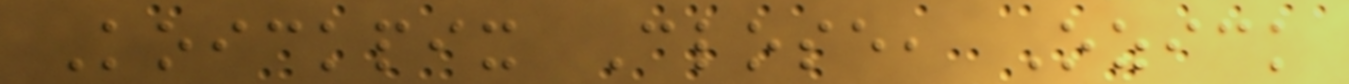Koickpix Close, Ozick
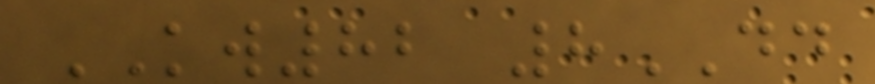KW82 8DD
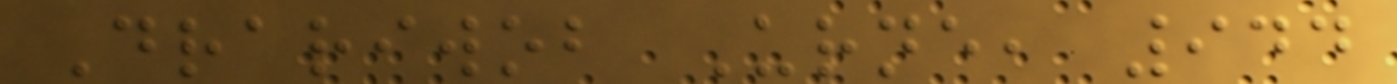Drariwob Urne, 944
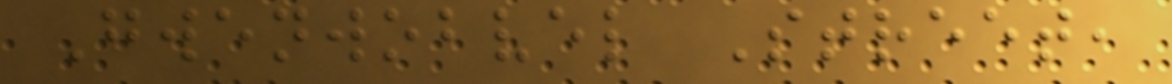Gwenwobvel Street,
